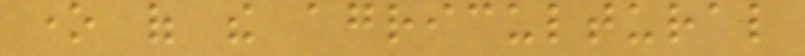one of the agricultural
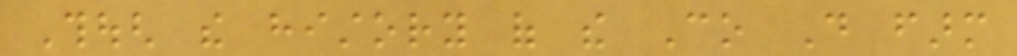Though the history of the Co Do farm
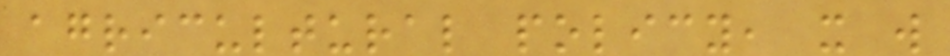agricultural policy, it will
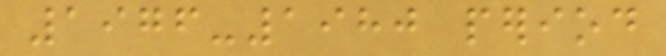1976-1980 period
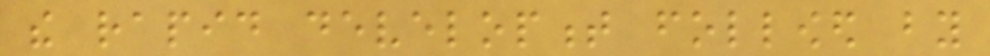the rapid development followed by
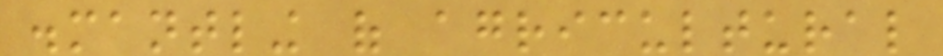dismantling of agricultural
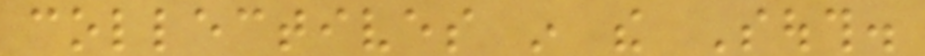collectives in the South.
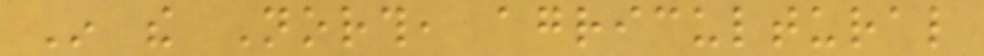In the North, agricultural
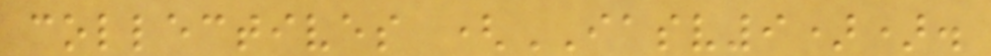collectives (IASV9)).
